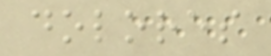dolores
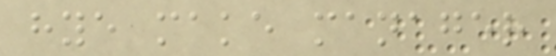hye make manager
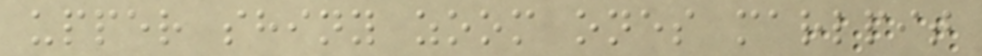upper shiny zoom ones marlpit
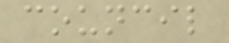council
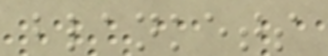blankets
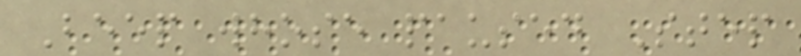Beep whose paused Step
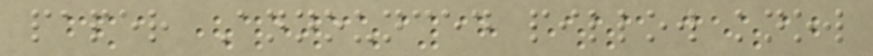paper Announced pillow know
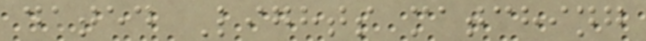dated Lights matching
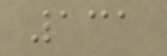131
